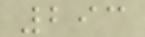293
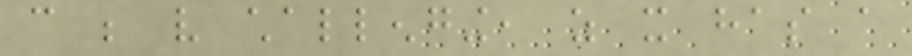can be very challenging, as it has a
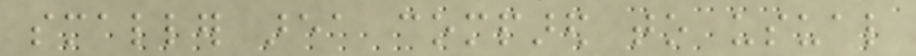smaller area compared to usual
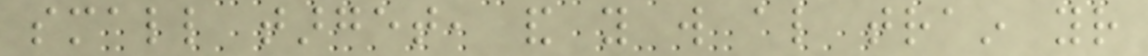small target, and you will also train your
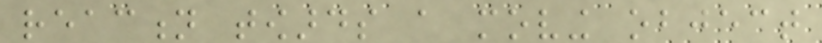reaction towards a moving object
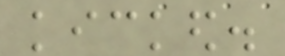kicked.
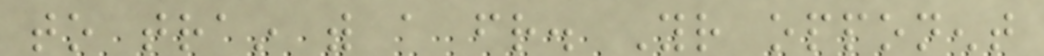to train with a friend. Your opponent
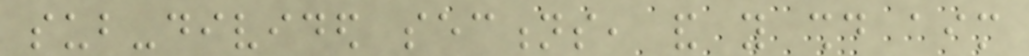sub-divided sections, and you should aim
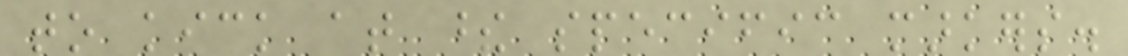to kick at these specific markers.
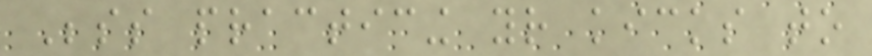Besides practicing your kicks to
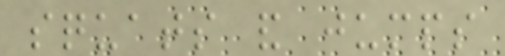squats and jumps
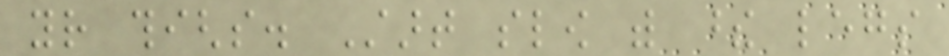your thighs. Start slow with these legs
